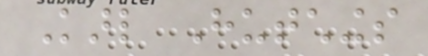Karl Hutchings
